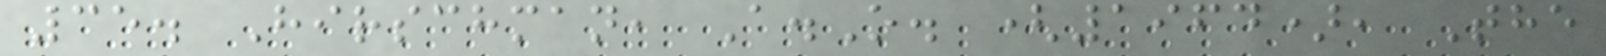35. Hirschman, A.O. (1964), The
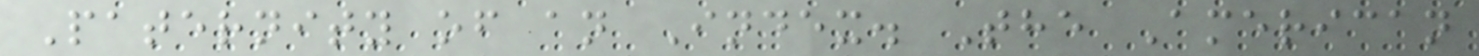Paternity of an Index. The American
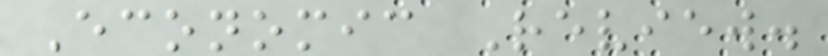Economic Review.
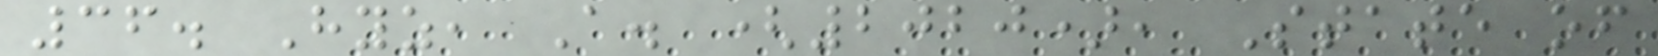36. Hyz, A. (2020), State of
